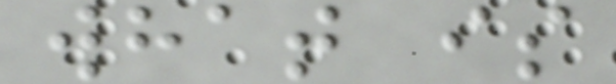what is
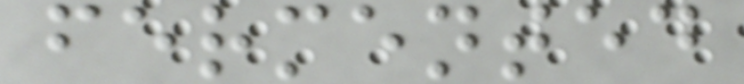fermented
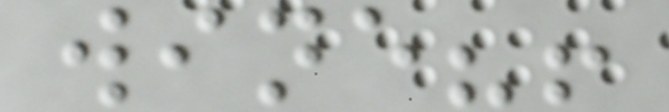wine?!
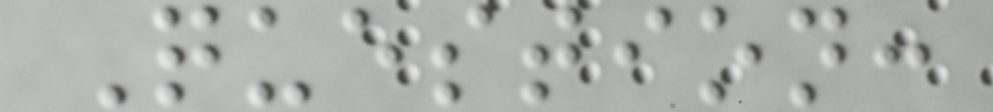Question:
